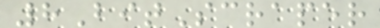8BitScraper
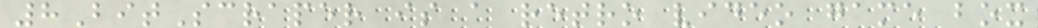8BitScraper is a retro video game box
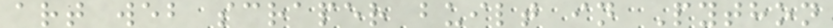art web scraper built in Python
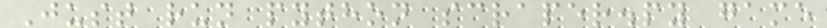Just run python scraper.py game
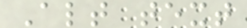Alt text
